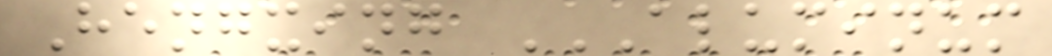Hengxing ALUMINUM
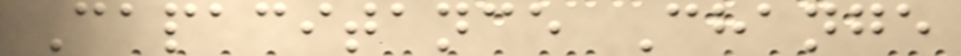Capacitance Change
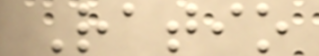Ratio
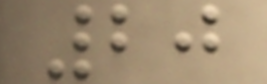20
